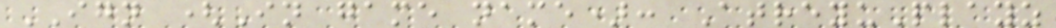IGN (In game name): AtreyuPlayz
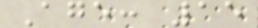Age: 15
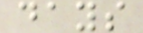days
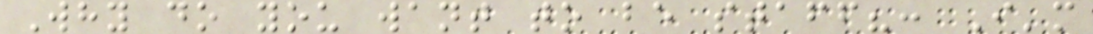Why do you want to be staff?: I'm
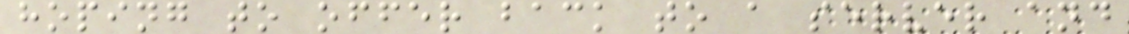hoping to offer back to a server and
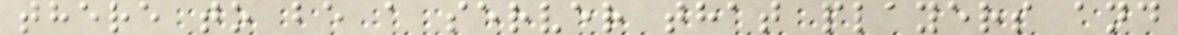there to be a server that players and
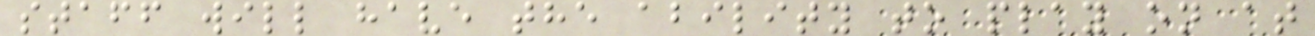staff will have the ability to play on at
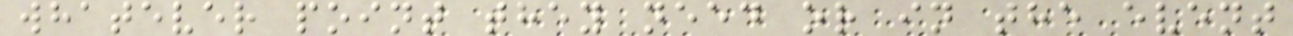whatever point they need or in the event
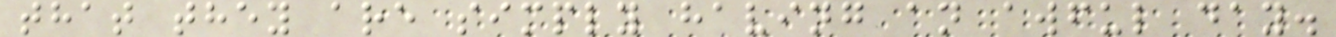that they are simply having an awful day.
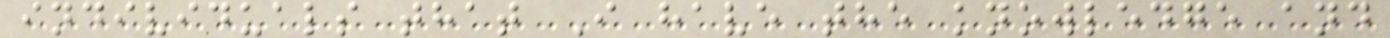individuals that I have the knowledge and
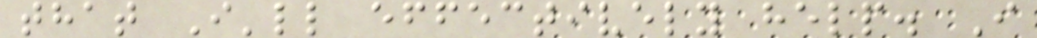that I'll effectively help. I
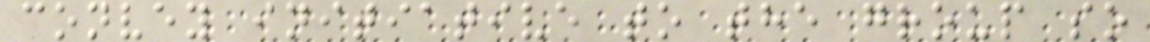convey initiative to the group so
